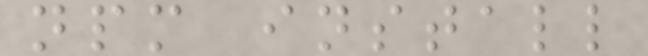npm install
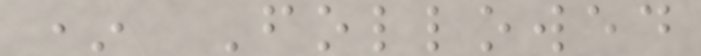* Followed
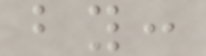by:
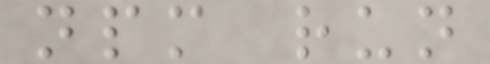npm run
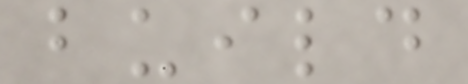build
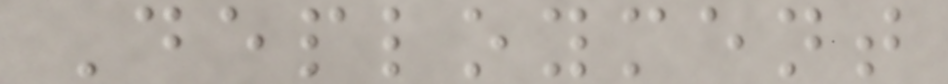Deployment
